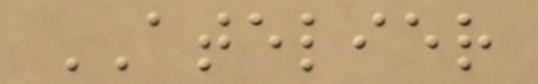ATELIER
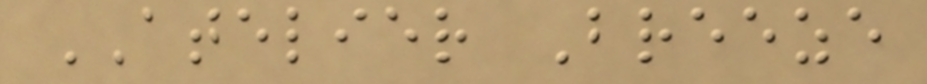ATELIER Breeze
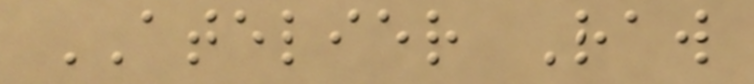ATELIER Raw
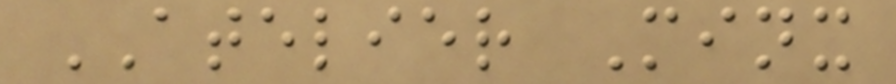ATELIER Minx
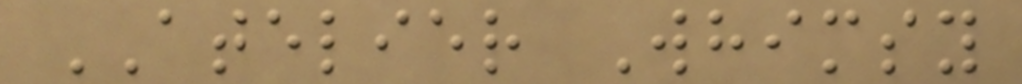ATELIER Whimsy
